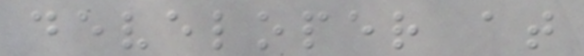developer at
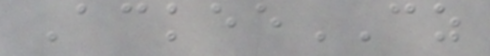AckeeCZ
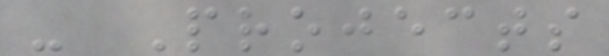- Projects
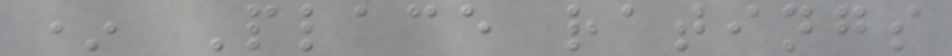* Place ratings
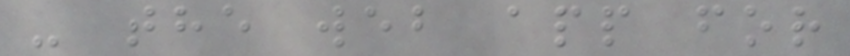- the web app for
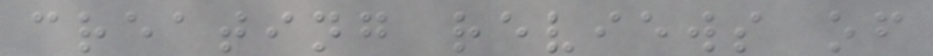creating reviews of
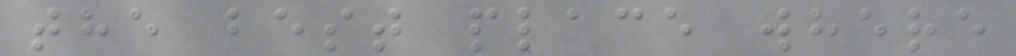the best place where
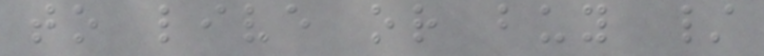to live or buy /
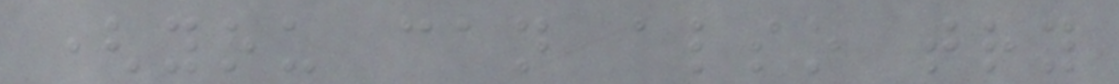(you can also try
